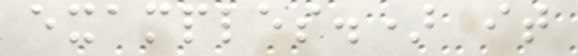examples.) it
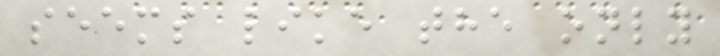seems like the only
